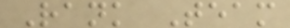Rank Team
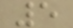5
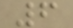6
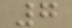7
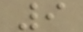9
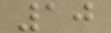10
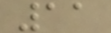11
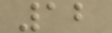12
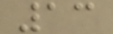13
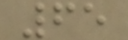65
